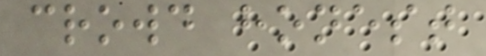crowd honest
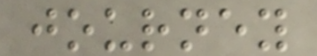journey
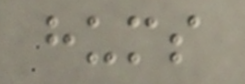hums
